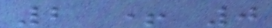2 + 0
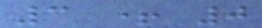3 + 0
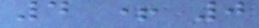4 + 0
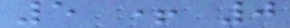5 + 0
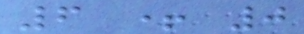6 + 0
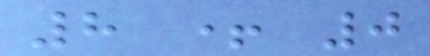8 + 0
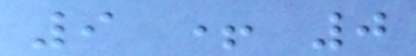9 + 0
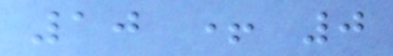10 + 0
